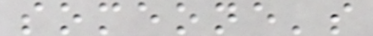someone's
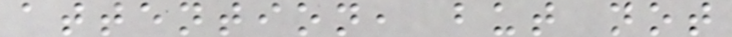attention, but not
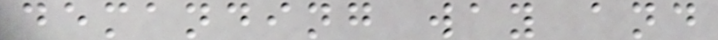demanding way and
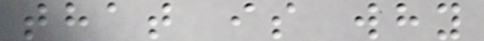that is why
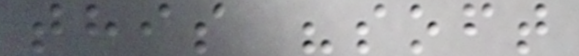this "soft
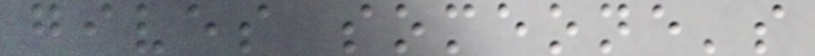gives someone's
